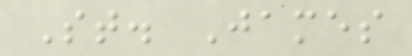St. James
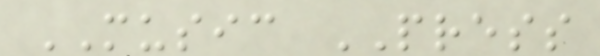MUSIC PRESS
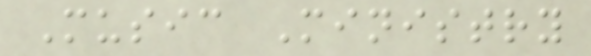Music Ministry
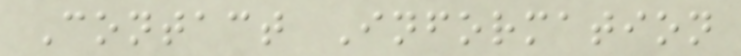Contact Information
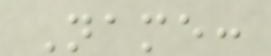Name:
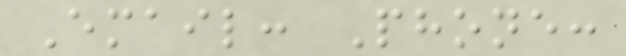Email: Phone:
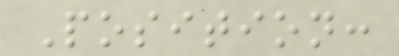Position:
